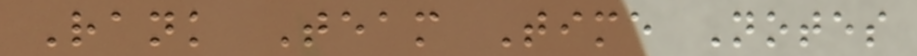Rank Team Time Notes
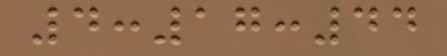4:17:44
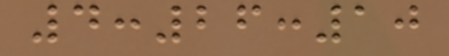4:26:10
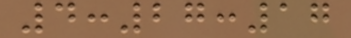4:27:17
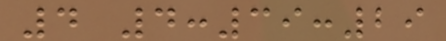4 4:39:29
